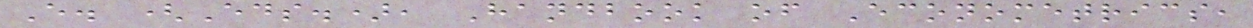E. (Eds.), Handbook of Econometrics,
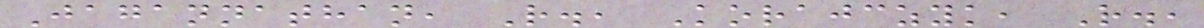Jagannathan, R., Korajczyk, R.,
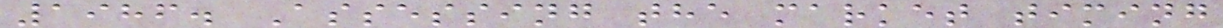1986. Assessing the market timing
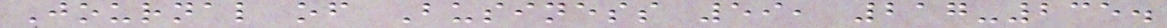Journal of Business 59, 217-235.
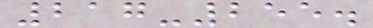217-255.
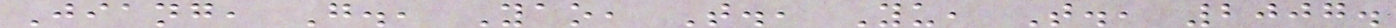Jiang, G., Yao, T., Yu, T., 2007.
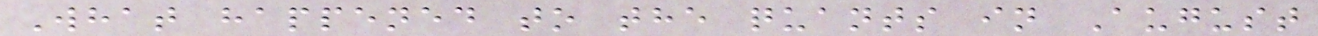What happened to the quants in August
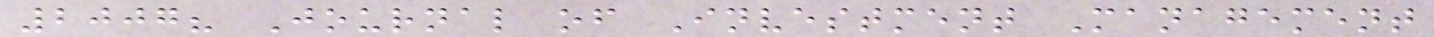2007? Journal of Investment Management
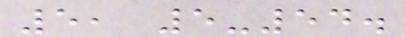5, 5-54.
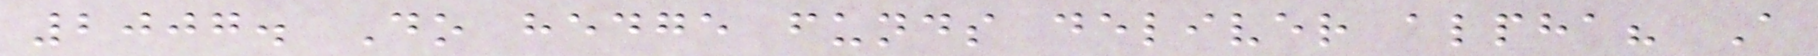2007. Do hedge funds deliver alpha? A
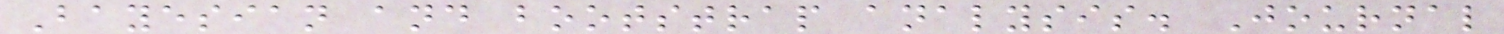Bayesian and bootstrap analysis. Journal
